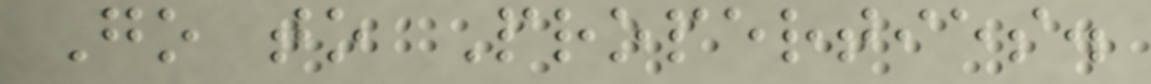Go to Properties.
